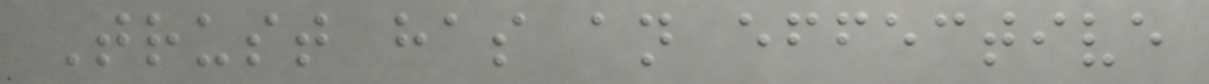Trust has an effective
